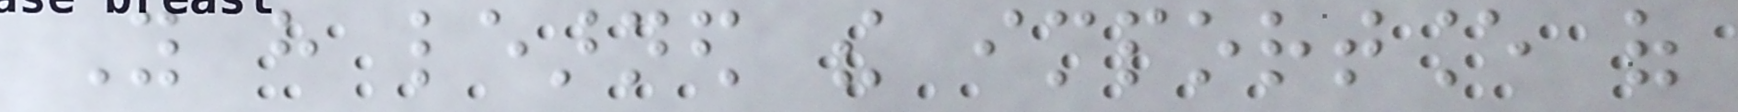You have learned the importance of
